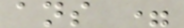ans =
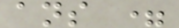ans =
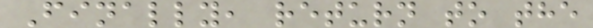Finally, return to the
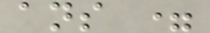ans =
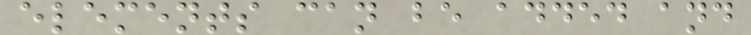elements can be added and
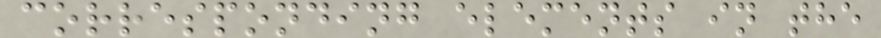corresponding elements in the
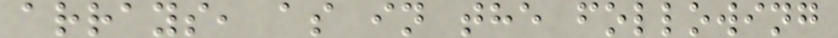arrays, as in the following
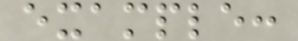example:
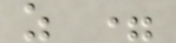z =
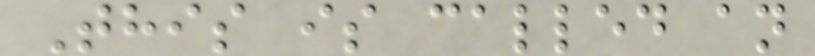This is called an
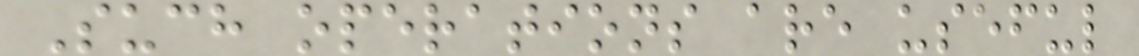Such operations are useful
